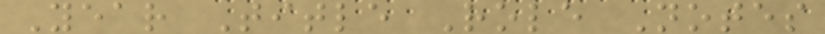Year Title Role Notes
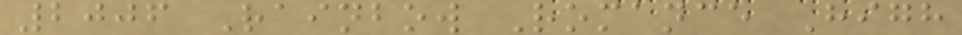2006 Rainbow Romance High
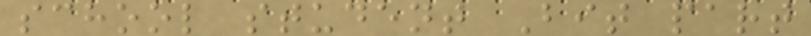school student Bit part
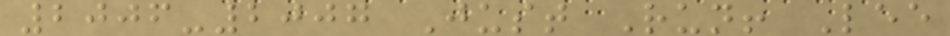2006-2007 Just Run! Lee
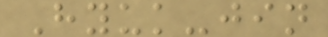Hyuk-jin
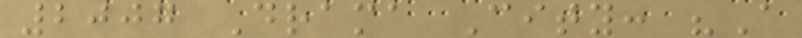2007 Drama City: "A
